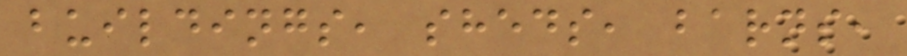buildings, sheds, barns,
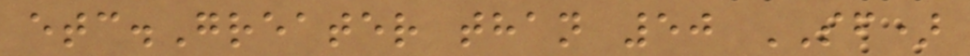etc.Greater than 50 SF)
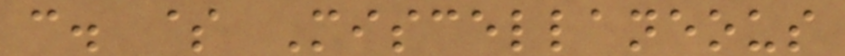c. $ Miscellaneous
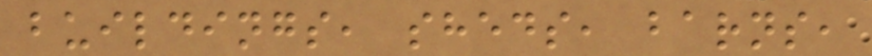buildings, sheds, barns,
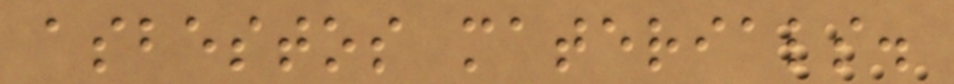asbestos materials.
